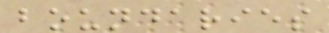boundaries
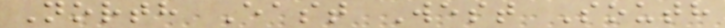North East West South
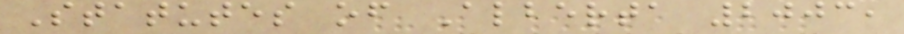Statutes of Alberta 2003,
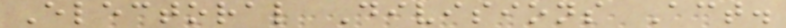Electoral Divisions Act.
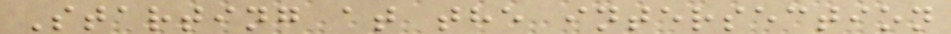Starting at the intersection
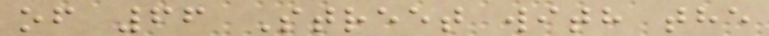of 66 Street with the
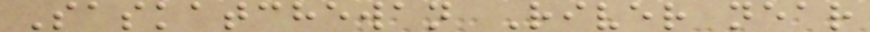Saskatchewan River near
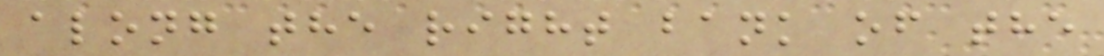along the right bank of the
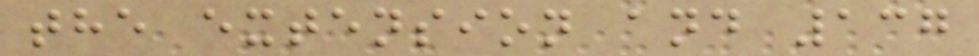the extension and 137
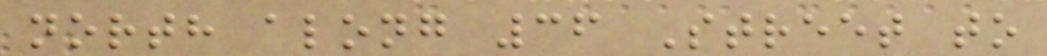north along 36 Street to
